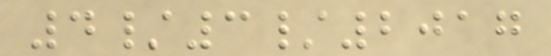4/3/2017
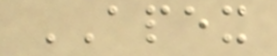APEX
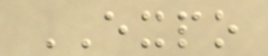EXPO
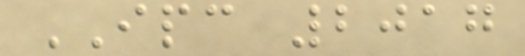IPC 2017
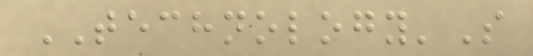TECHNOLOGY'S
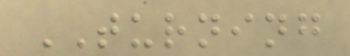TURNING
